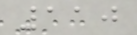110
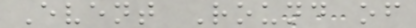Event Round of
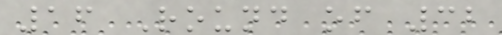16 Round of 32
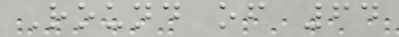Round of 64
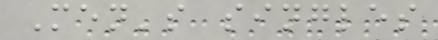Men's singles
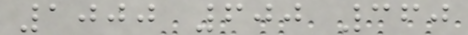1000 600 360
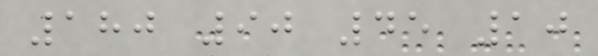180 90 45 10
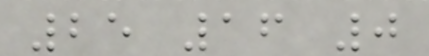25 16 0
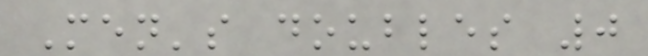Men's doubles 0
